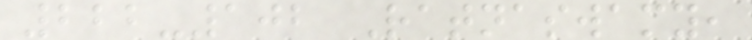222-102 Ratnaswamy,
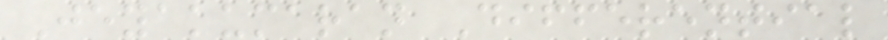Jeyakumaran Differential
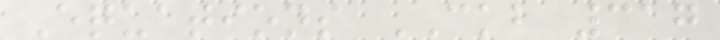Equations CKB 317
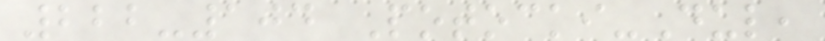222-104 Potocki-Dul,
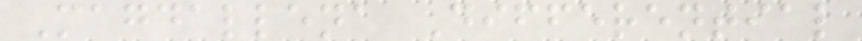Magdallena Differential
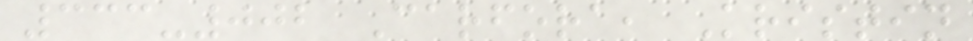333-002 Carfora, Kristin
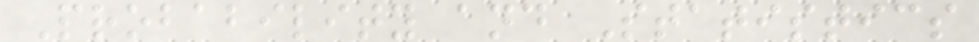Probability and Statistics
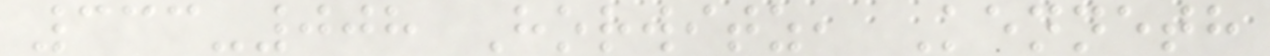333-008 Horwitz, Kenneth
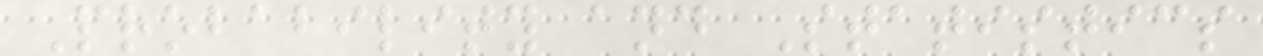Probability and Statistics
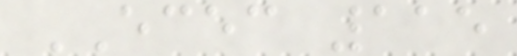ECEC 115
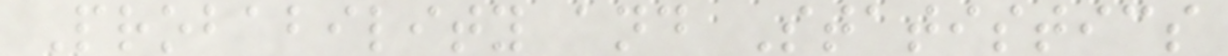Probability and Statistics
